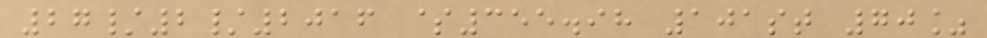27/2/2016 $355.98 101st 70%
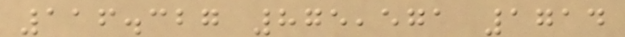116.327 875,571 1714
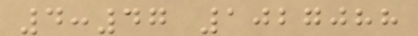4:47 1027088
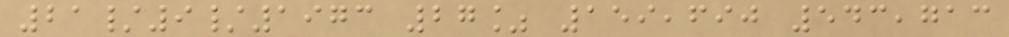21/9/1973 27% 159,690 543,713
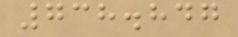738.847
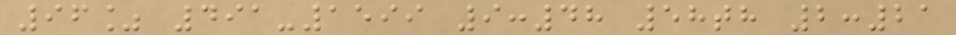96% 491-1599 9:48 58th 2:21
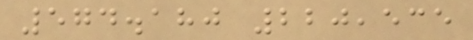574.180 220,535
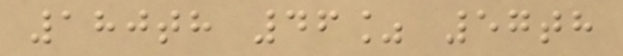180th 46% 57th
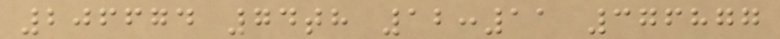206674 74th 12:11 376877
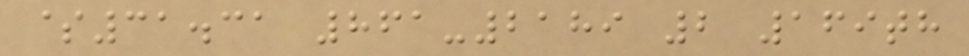$31.31 861-2189 2 169th
